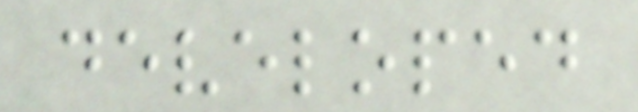developed
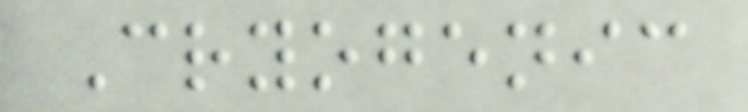Cryogenic
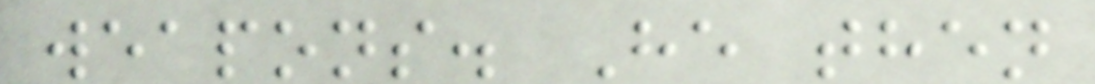weapons. He then
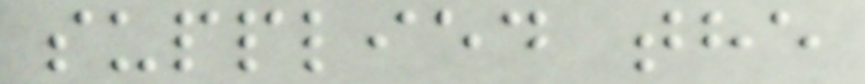supplied the
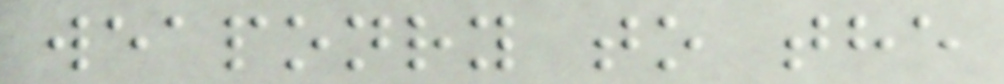weaponry to the
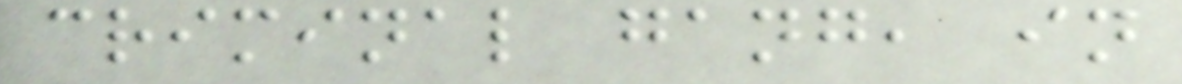criminal gang, in
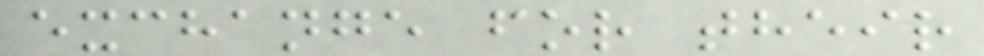exchange for their
